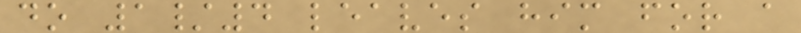do 1/4 leaves him for a
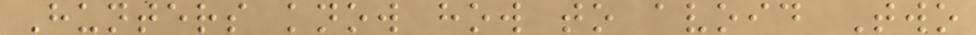Hunters know how to avoid Two
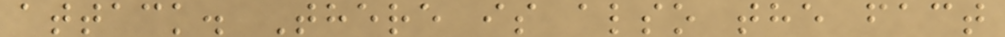attack. There is also the fact
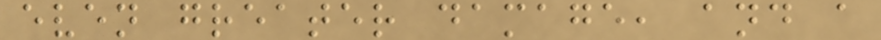even greater damage, and a
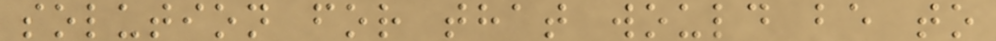solution for that would be to
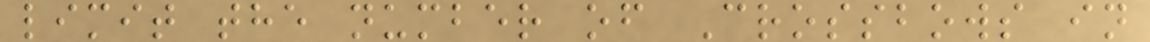limit the number of Crossbows in
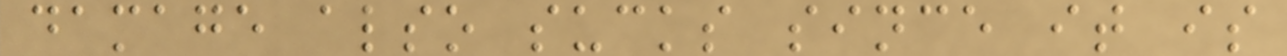damage also sucks since it is
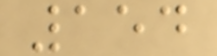154
